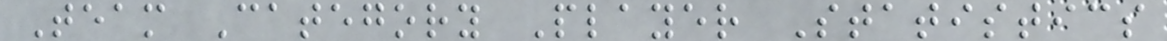Team Category Player Statistics
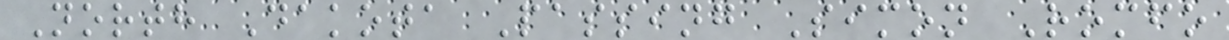North Dakota Passing Simon Romfo
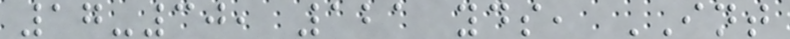17-30, 121 yds, INT
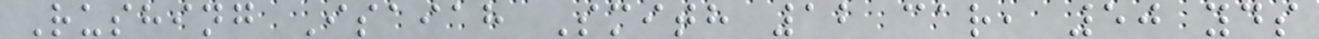Rushing Isaiah Smith 12 car, 50 yds
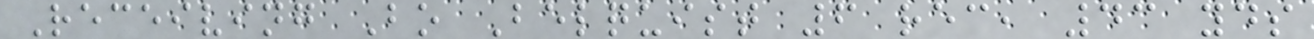Receiving Bo Belquist 6 rec, 43 yds
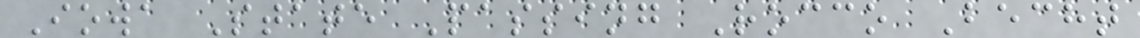Iowa State Passing Rocco Becht
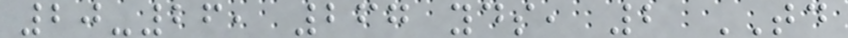20-26, 267 yds, 2 TD
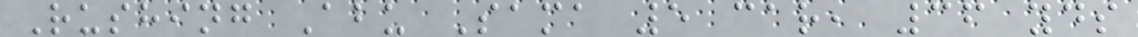Rushing Abu Sama 5 car, 36 yds
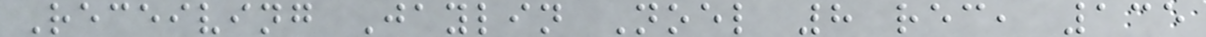Receiving Jaylin Noel 8 rec, 135
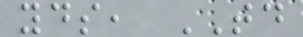yds, TD
